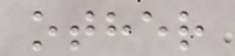other
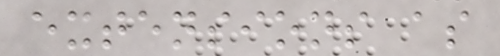extensions as
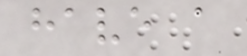have a
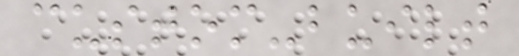custom-built
